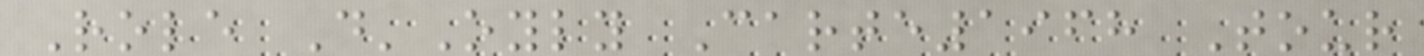Role D'Oyly Carte1968 Tour
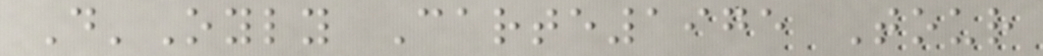D'Oyly Carte1975 Tour
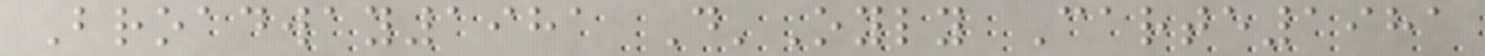Broadway1981 D'Oyly Carte1981
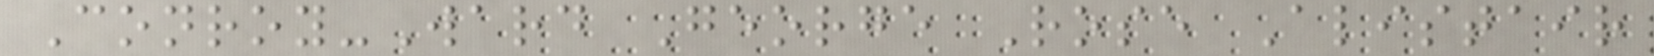Conroy-Ward George Rose Alistair
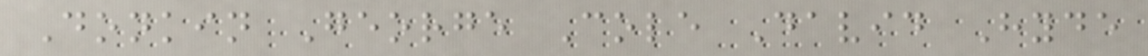Donkin George Cole David Hyde
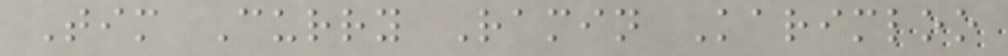Tim Curry Ramin Karimloo
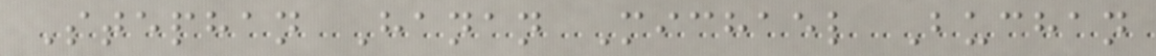Stephan Hanan Michael Buchan
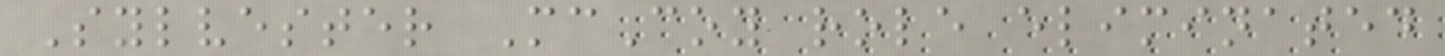Sylvester McCoy role eliminated
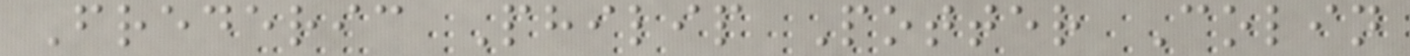Frederic Philip Potter Colin
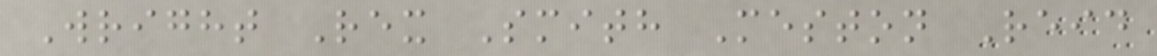Wright Rex Smith Meston Reid
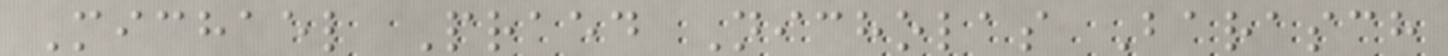Michael Praed Nicholas Barasch
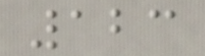123
